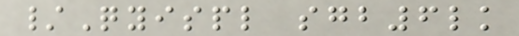/Qyispl sgb6lk
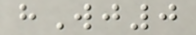hWj0
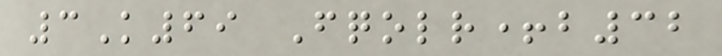3K69 Fqolr+b32
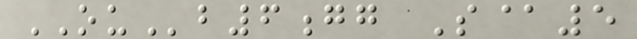OUb6gg S@5
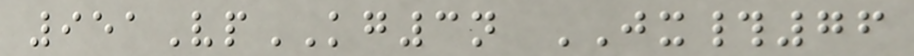951VpKG3n JX#76
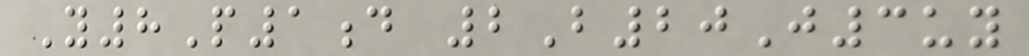Y8P1d 2B20J3uy
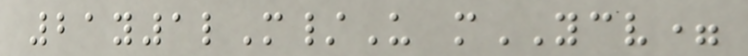21y1lM/U mYCV=
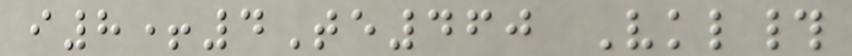i8+4Te460 Vkl#
